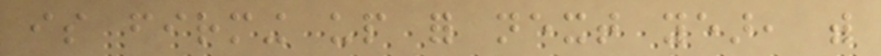is firming up for next year, with
